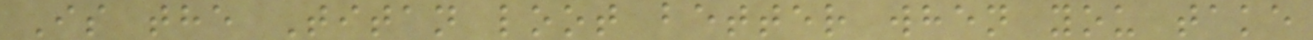Is the Titan loot better when you take
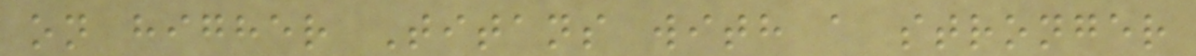on higher Titans with a stronger
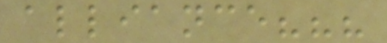alliance???
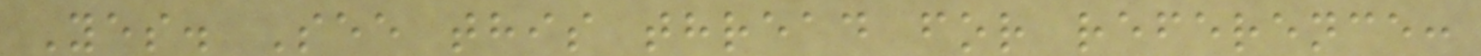Yes. See this thread for reference:
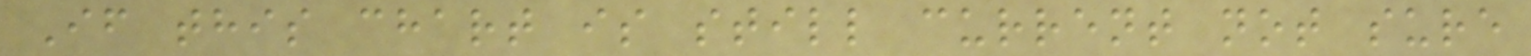If this chart is still current not sure
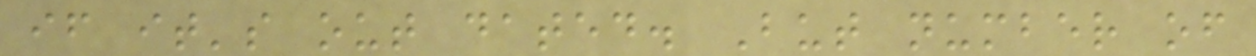if it's out dated. But number of
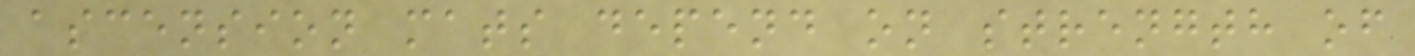ascension mats depend on strength of
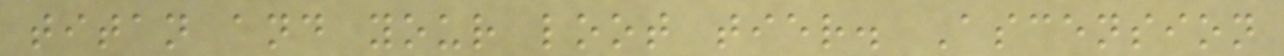titan and your loot tier. Ascension
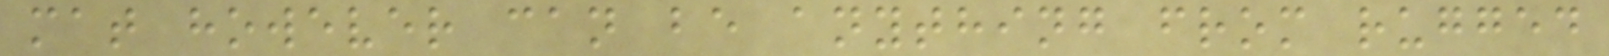mat however can be anything from rugged
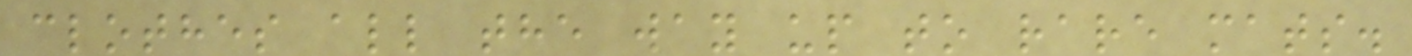clothes all the way up to rare mats.
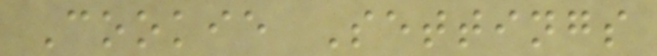Cookie Settings
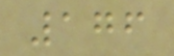176
